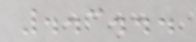..3...
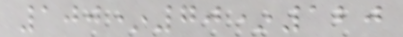100*70*120
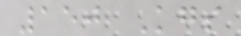150 Kgs
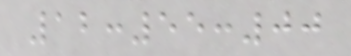12:55:00
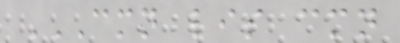CMN LIS CMN
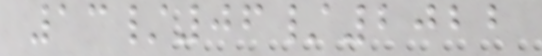13/06/2022
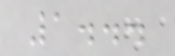1...
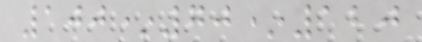100*70*120
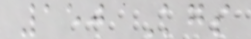150 Kgs
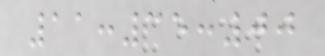11:35:00
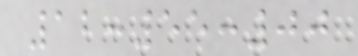12:55:00
